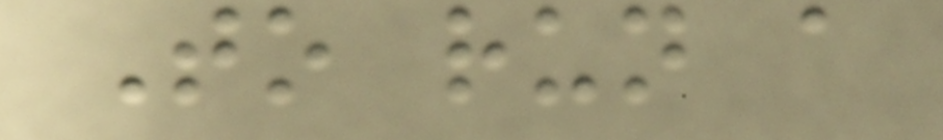To run a
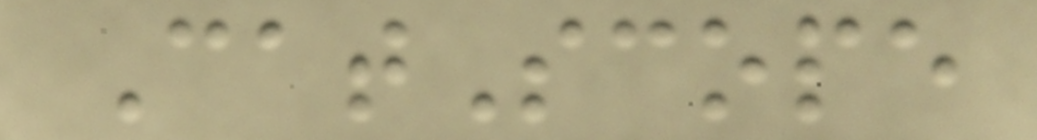CatScope
